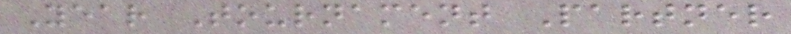Year Tournament Partner
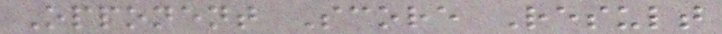Opponent Score Result
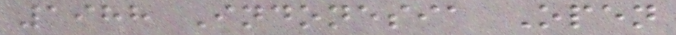1988 Indonesia Open
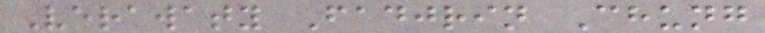Verawaty Fadjrin Chung
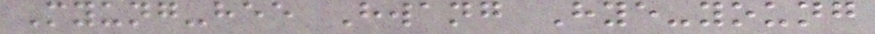Myung-hee Hwang Hye-young
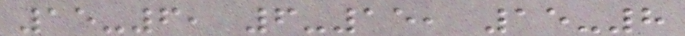15-6, 6-15, 15-8
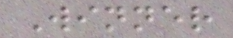Winner
